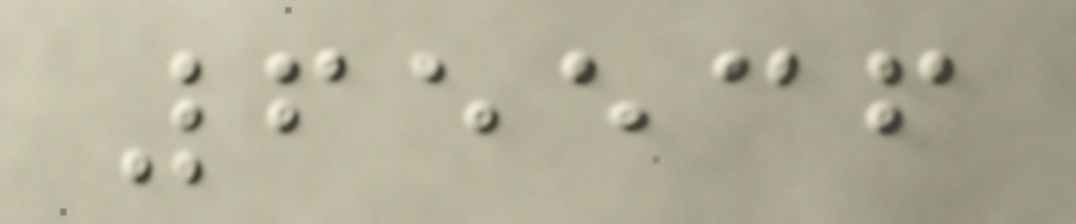65536
